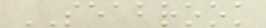SEABROOK
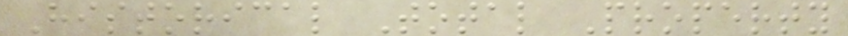Historical Total Property
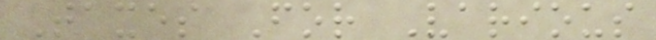Taxes For Various
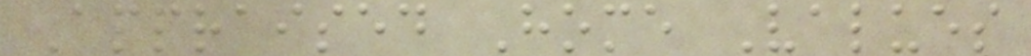Appraised Home Values
